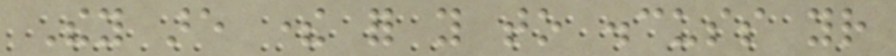They are there for you to discuss your
